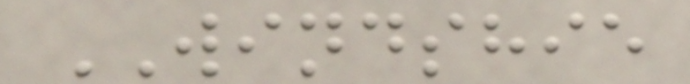WINDSHIE
